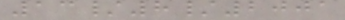13/8/2001
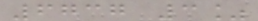6737 3%
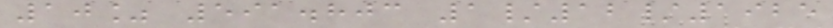10% 591.803 1/12/1925
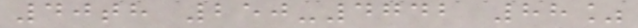40th 250-4742 88%
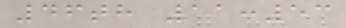46th 11:53
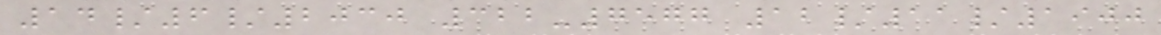14/6/2030 322-7577 12/11/1900
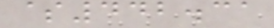$442.31
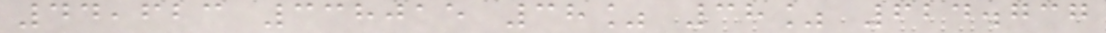44,623 338015 38% 38% 624.737
